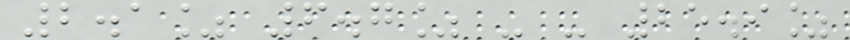2.1% 6.7% - - 25.9%
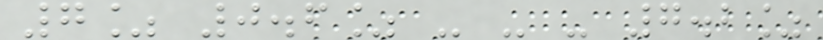7% 0.6% - - - 7.2%
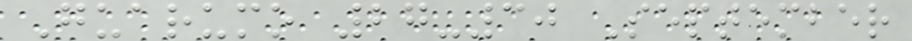Guarumo 27-30 September
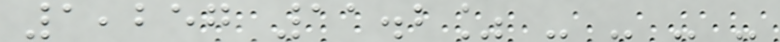1,257 11.2% - - - -
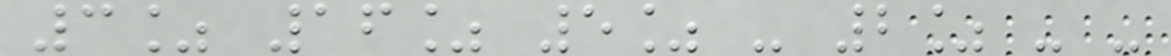3% 16% 5% - 2% - -
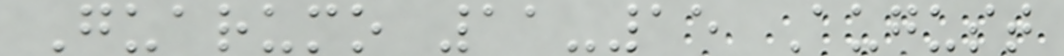Guarumo 11-15 August
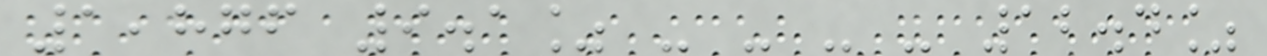1,876 9.1% - - - - 12.4%
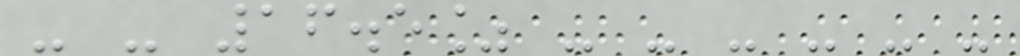- - 16.5% - - - - - -
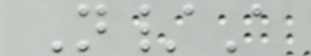N/A
